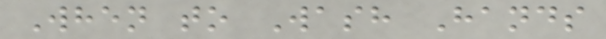When to Wash Hands
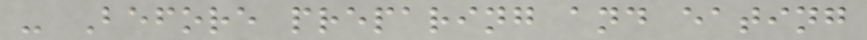- Before preparing and eating
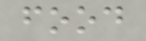food
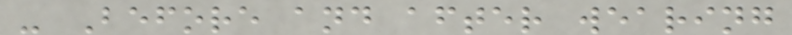- Before and after wearing
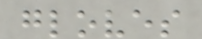gloves
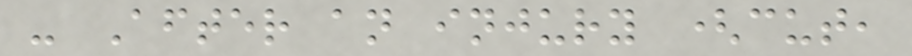- After an injury (cut,
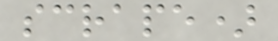scrape)
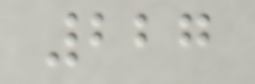227
